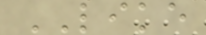LIKE
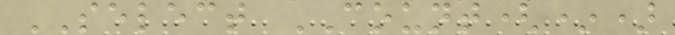SELECT COUNT(*)
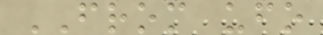FROM ufo
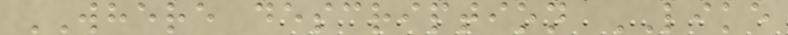WHERE description LIKE
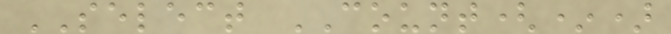SELECT COUNT(*)
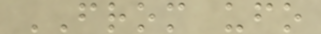FROM ufo
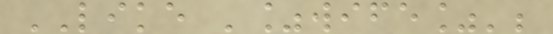LIKE '%wife%';
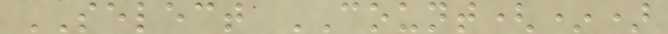SELECT COUNT(*)
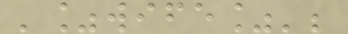'%wife%';
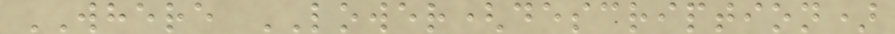WHERE LOWER(description)
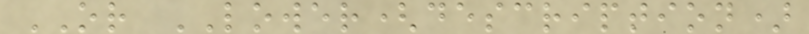OR LOWER(description)
